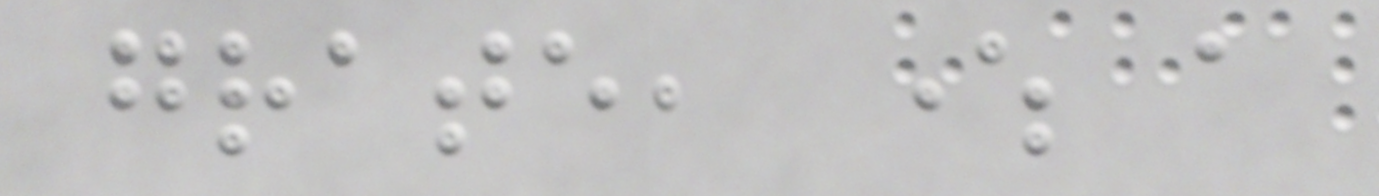grate, where a
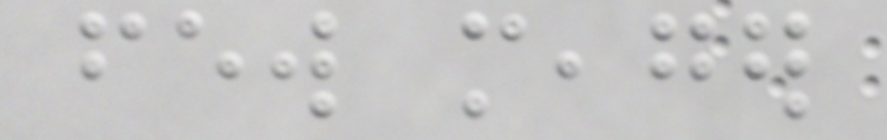few meager
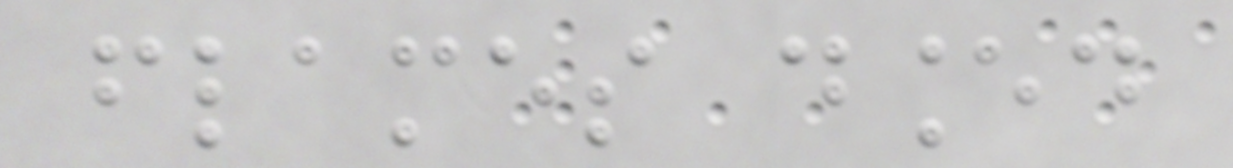flames danced
